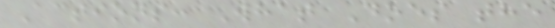Actions: What Does the
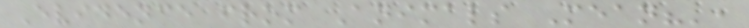Evidence from Animals Mean?',
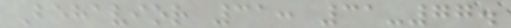Behavior 31: 31-77.
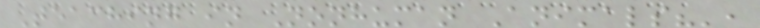Teaching in Nonhuman Animals?',
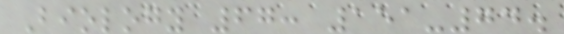Biology 67: 151-74.
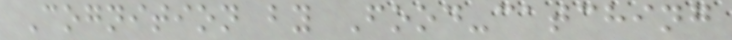Cognition by Food-catching
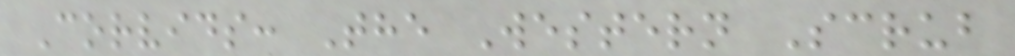Corvids: The Western Scrub
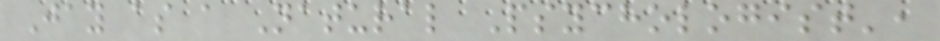Jay as a Natural Psychologist',
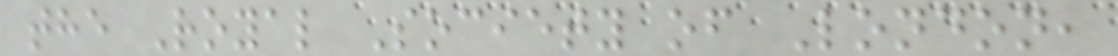the Royal Society of London,
